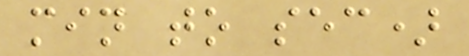min to sec)
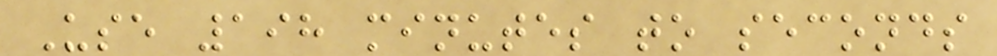Use 198 minutes to seconds
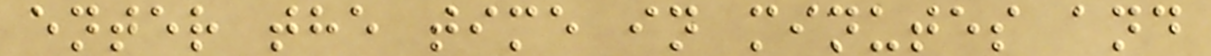enter the time in minutes and
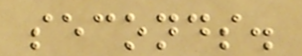seconds.
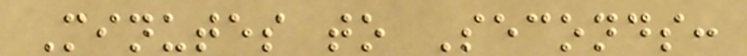Minutes to Seconds:
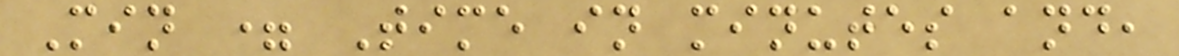Min = Time in minutes and,
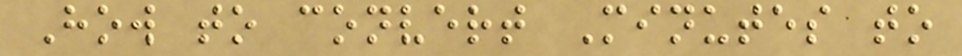How to convert Minutes to
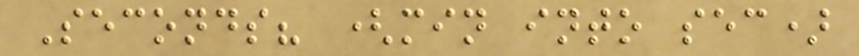Seconds? (min into sec)
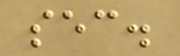sec.
